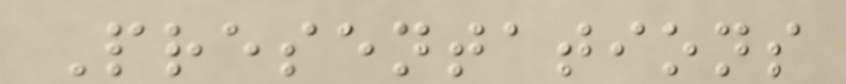Presentations
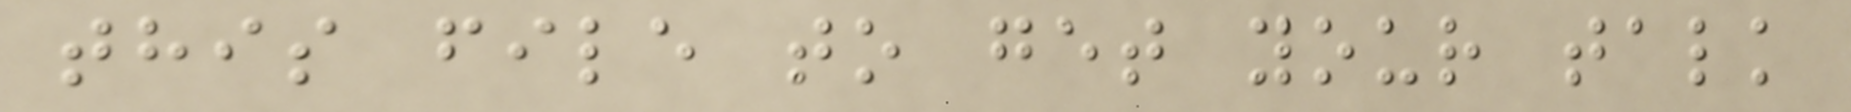this file to get your talk
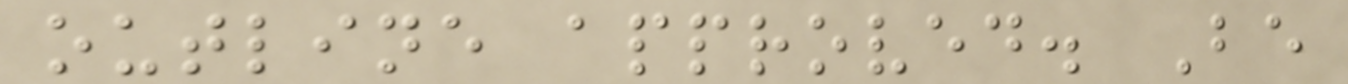outline approved. Be
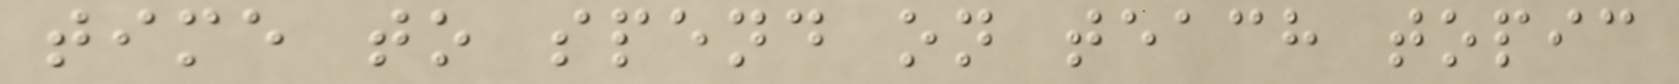time to spend on teach topic
